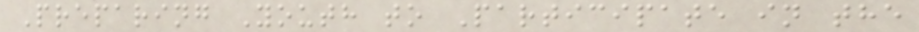Preparing Youth to Participate in the
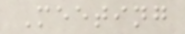Meeting
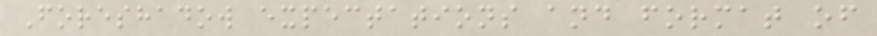Foreshadow expectations and format of
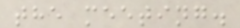the meeting.
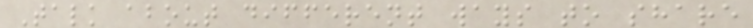Talk about different ways to share
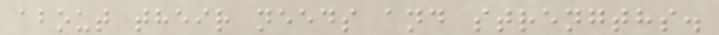about their needs and strengths.
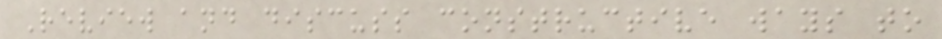Review and discuss constructive ways to
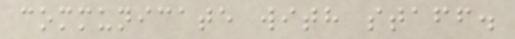communicate with staff.
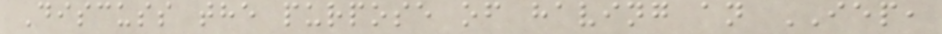Discuss the purpose of having an IEP,
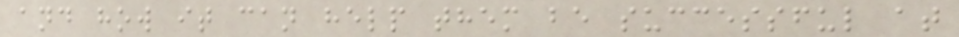and how it can help them be successful at
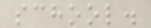school.
